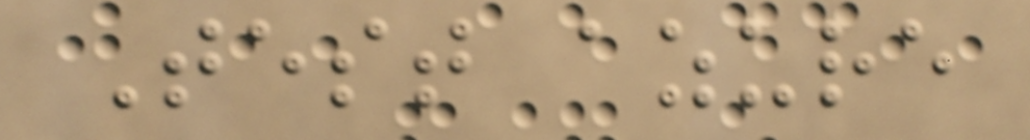Test azure
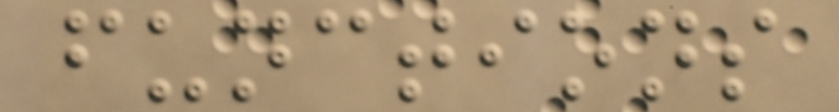functions
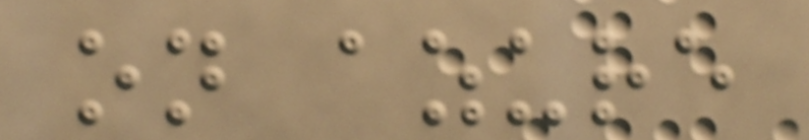on azure
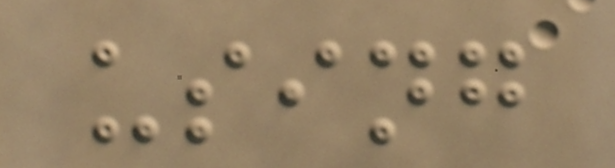using
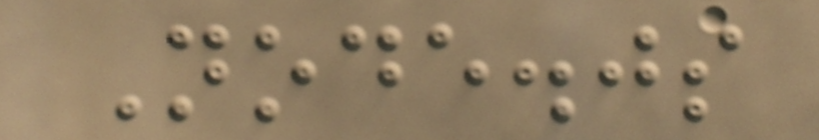Node.js
